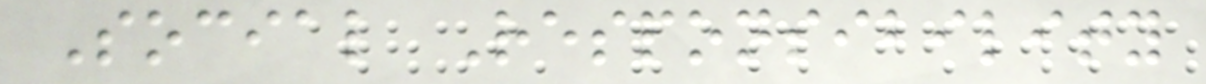Social Responsibility
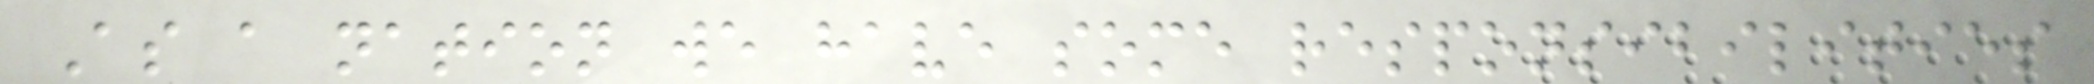As a nation we have some responsibilities
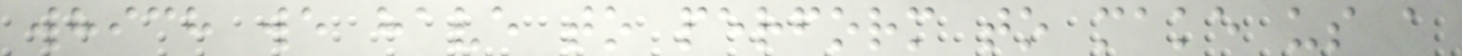which we have to perform to make us a
